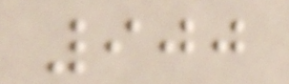900
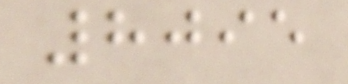8095
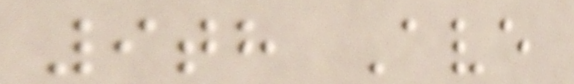9th Ave
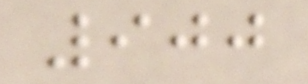900
